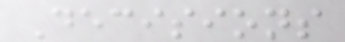Decisions
